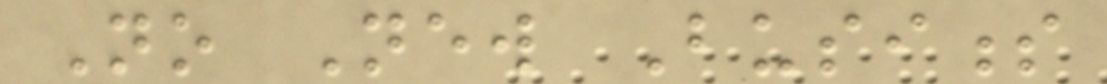No New Business
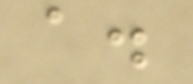a.
